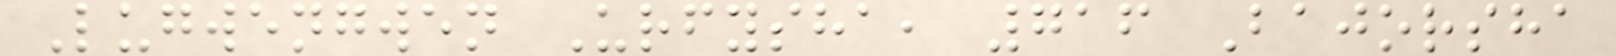Lugwengwen Urfysha, 716 Bajorsha
